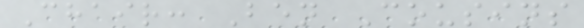Chair: Ben Cousins
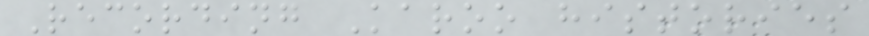Recording Karoo histories
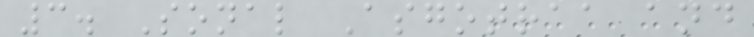3. Sonal Asgotraa and
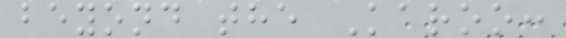beyond the Karoo:
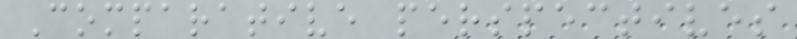Comparative perspectives
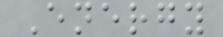Energy
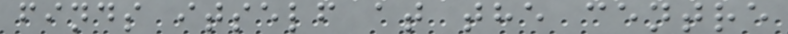finds itself at the centre
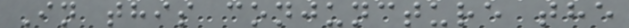In this conjuncture the
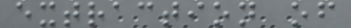extraction of
